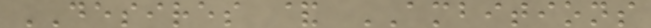DESIRES & AMBITIONS
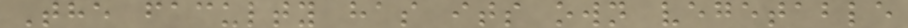The faculty has its own vegetable
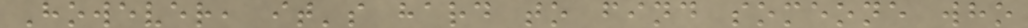However, it's hard to find someone who
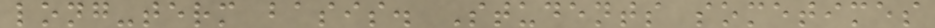long-term basis. Students sometimes
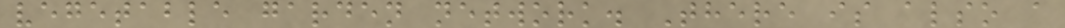vegetable garden network. There is also a
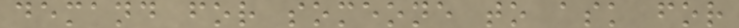demand for someone to ask for
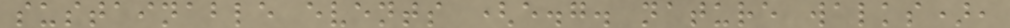sustainable events (e.g. nature walks),
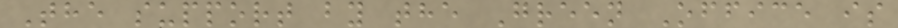The support by the Green Office is
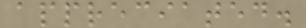appreciated.
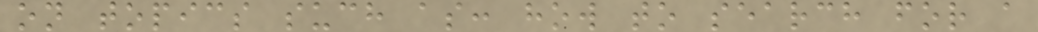on topics such as: how to search for a
